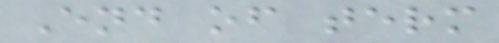End of term
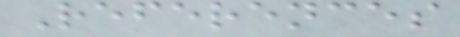References
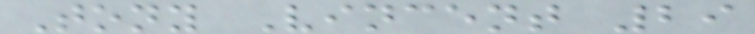Tony Vincent 29
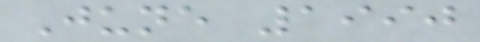June 1990
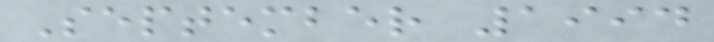September 1994
